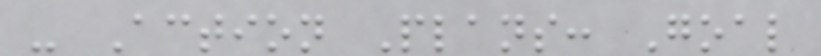- Action Plans: Goal
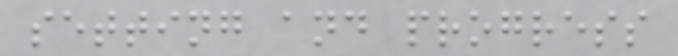setting and progress
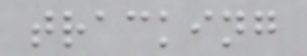tracking
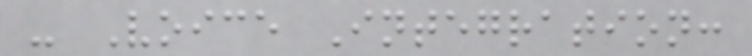- Voice Integration:
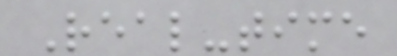Real-time
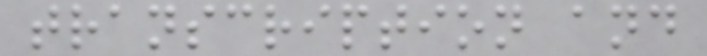transcription and
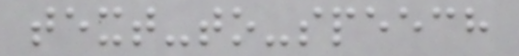text-to-speech
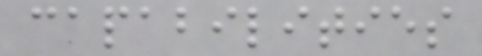capabilities
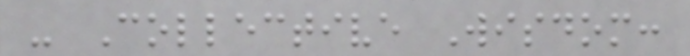- Collective Wisdom:
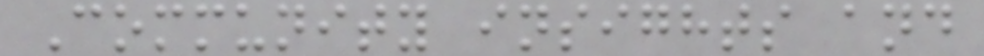Community insights and
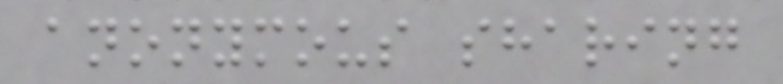anonymous sharing
